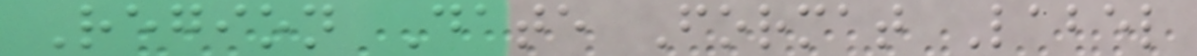Region Date Format Label
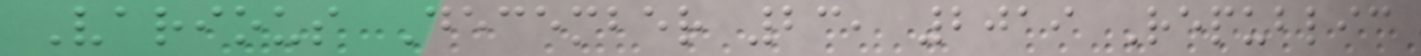Various December 23, 2019 Republic
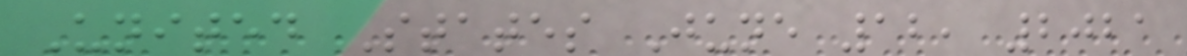United States June 12, 2021
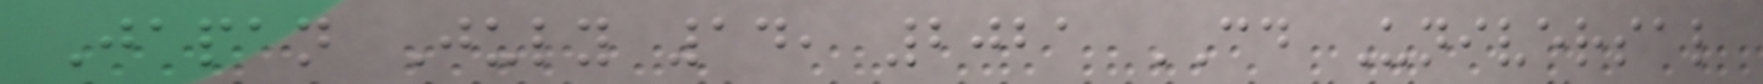Japan July 14, 2021 CD Universal
